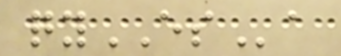qyESa
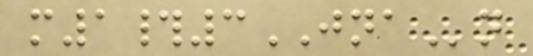m1#3JNAn
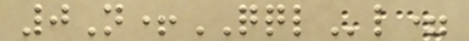0N+QQLl=
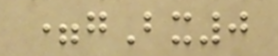=gBx0
